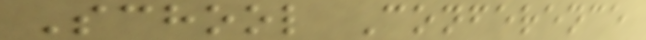School Conference
